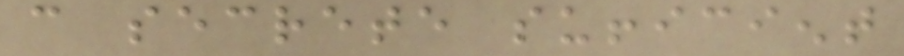can secrete sufficient
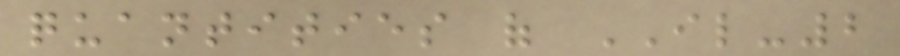quantities of IL-2
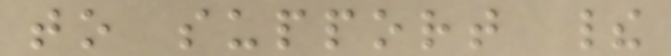to support their
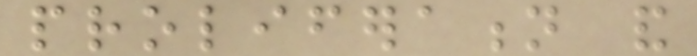proliferation and
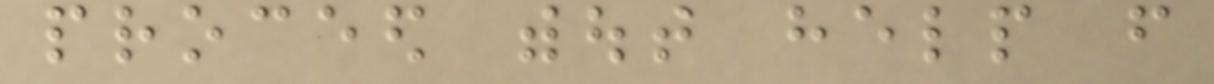proceed without help from
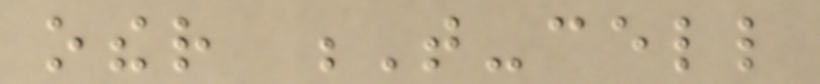other T-cell
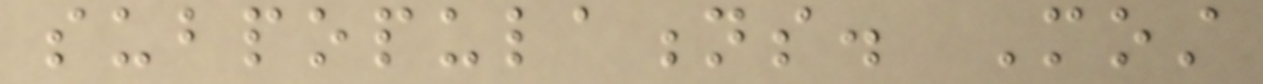subpopulations. Most
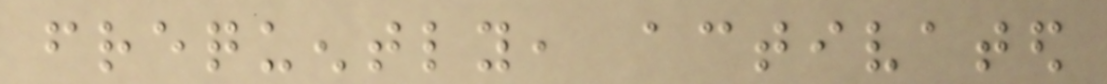frequently, activated
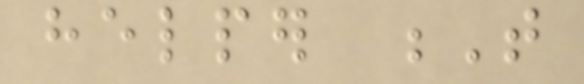helper T
